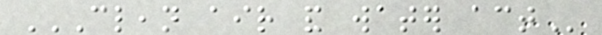CLEAN AIR AND WATER ACT
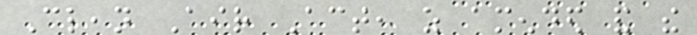Clean Air Act, as amended and the
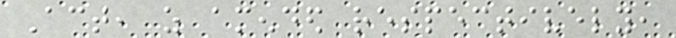Act, as amended respectively,
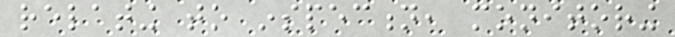relating to inspection, monitoring
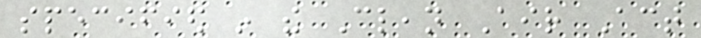specified in the Clean Air Act
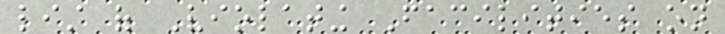list of Violating Facilities on
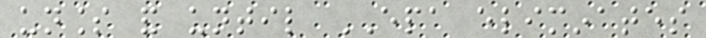unless and until EPA eliminates
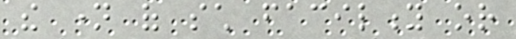the name of such facility or
